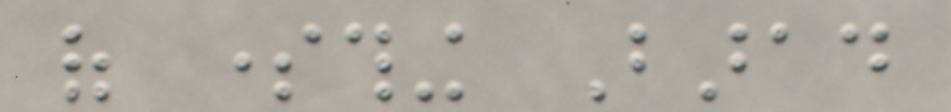of something Barad
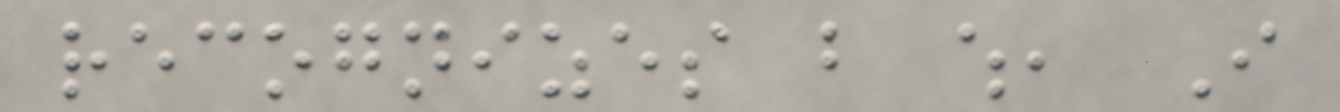recognizes but which, I
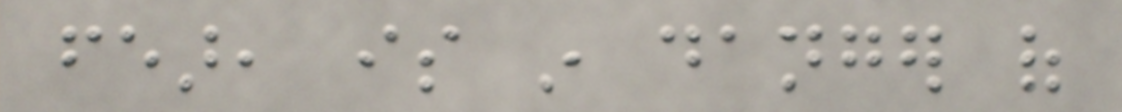fear, is in danger of
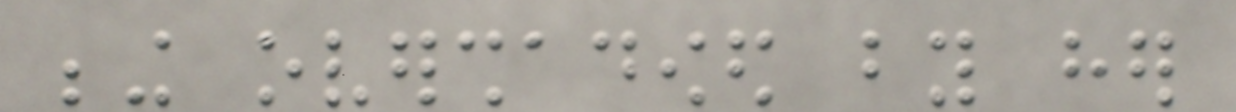being overshadowed by her
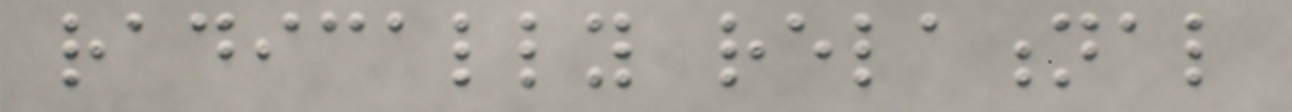radically relational
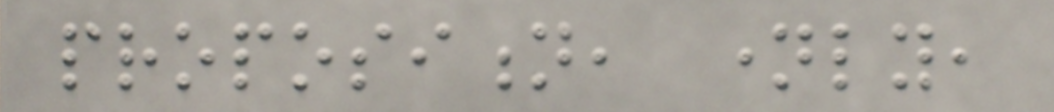proposition, namely,
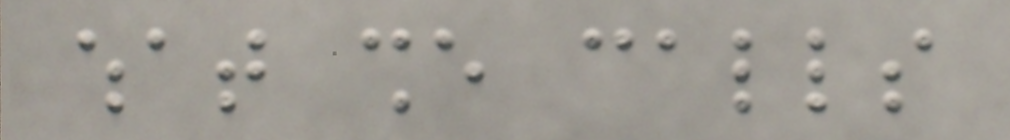what she calls
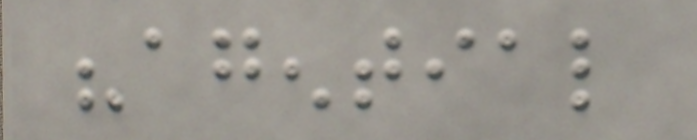"agential
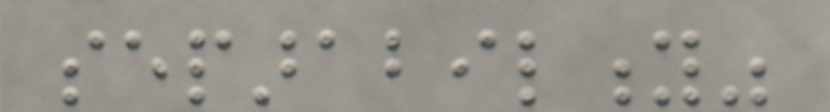separability"
